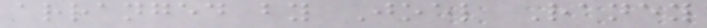arranged by Joel Raney
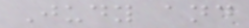Judy and
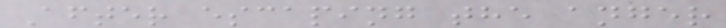After escaping the anger
